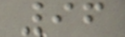96
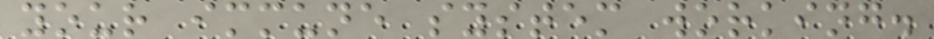your immune system working.
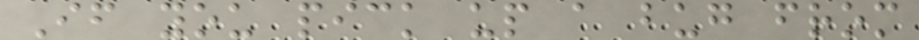If you pick up a bug from
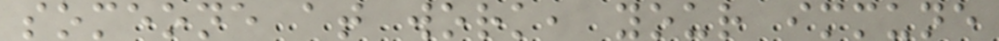someone at work, your immune
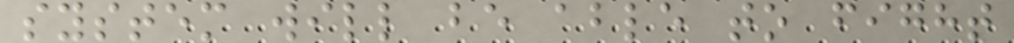system will be able to fight
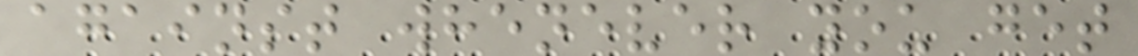against whenever you get
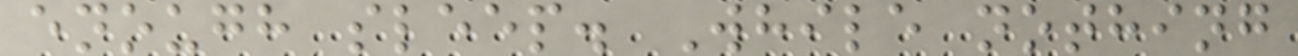enough sleep. While nothing
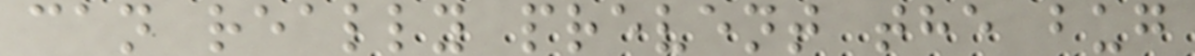can really prevent the bug
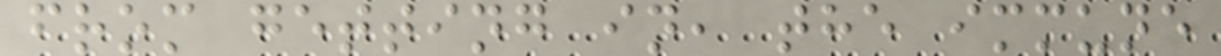from getting in, the immune
